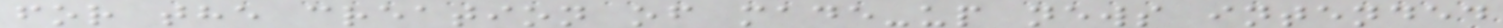for the creation of made-up news intended
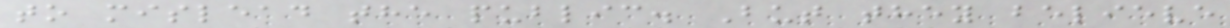to mislead the public. But they believe
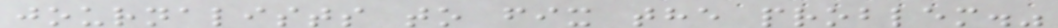journalists to fix the problem."
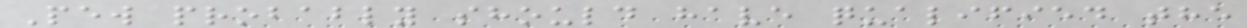Pew probably should have qualified the
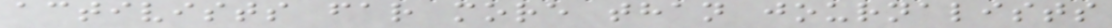activists far more than journalists
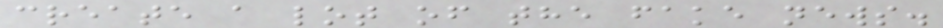create a lot of the fake news.
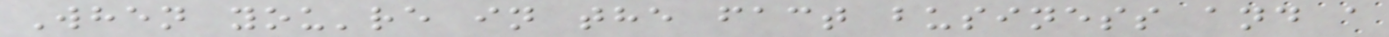When you're in the fact business and a
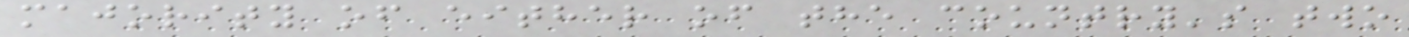majority of either of the country's two
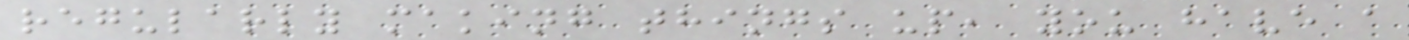regularly making things up, you have a
